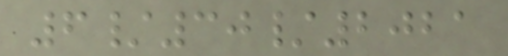6/30/2021
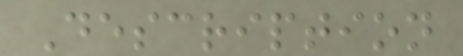Description
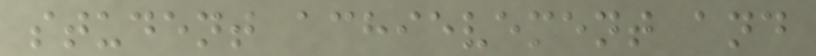student achievement and
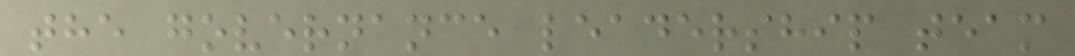the governance leadership team
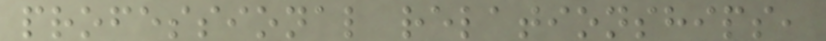professional relationships,
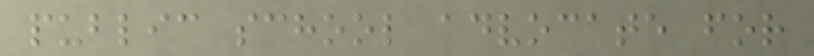public school advocate for
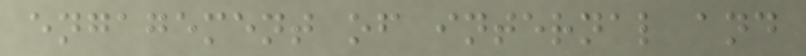engagement of internal and
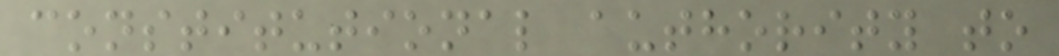constitutional authority to
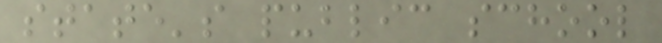state's public school
